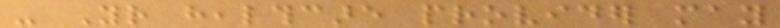- Your healthcare provider may
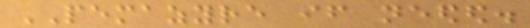PEMAZYRE if needed.
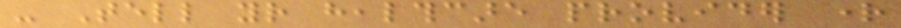- Tell your healthcare provider right
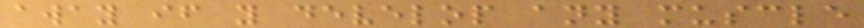away if you develop any muscle
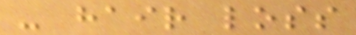- hair loss
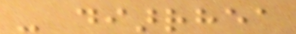- diarrhea
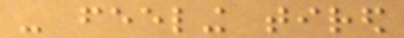- feeling tired
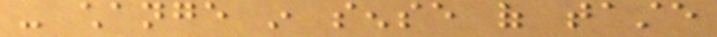- change in sense of taste
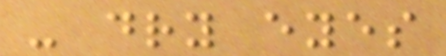- dry eyes
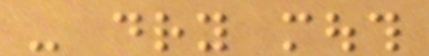- dry mouth
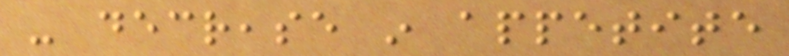- decrease in appetite
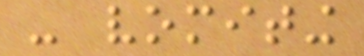- vomiting
